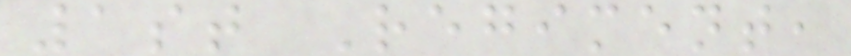1st Regiment,
